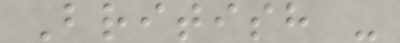British -
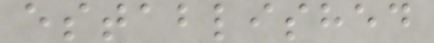established
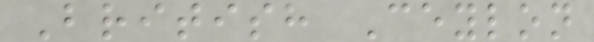British Ceylon
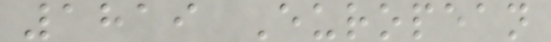1819 European
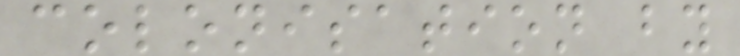colonisation by
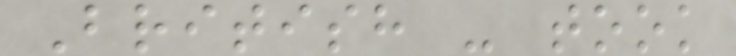British - took
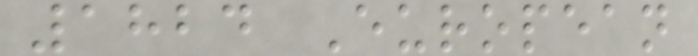1824 European
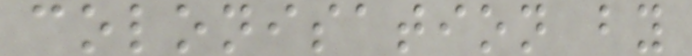colonisation by
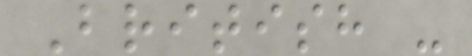British -
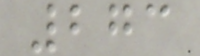273
